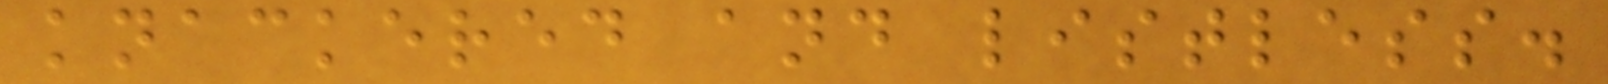knackered and listless.
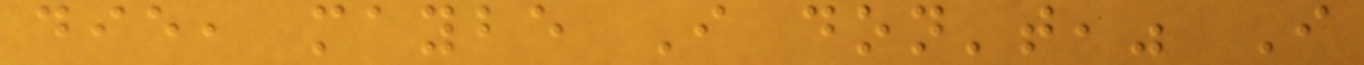die, maybe I don't," I
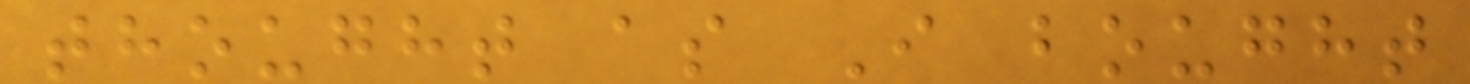thought as I bought
